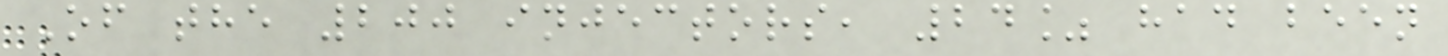Of the 200 injectors, 24% had been
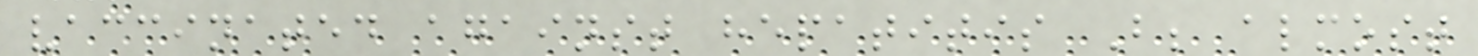vaccinated against hepatitis B; almost
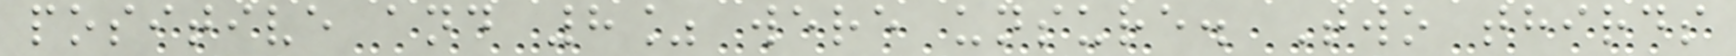positive and 8% were unsure. Two thirds
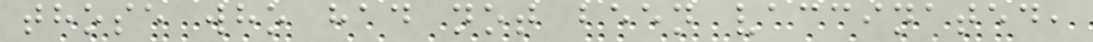those who had not been vaccinated,
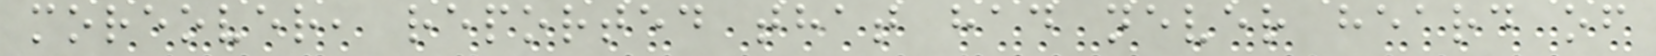moreover, reported that had never heard of
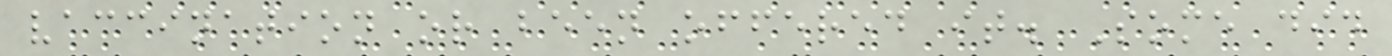vaccination or been offered it. Some did
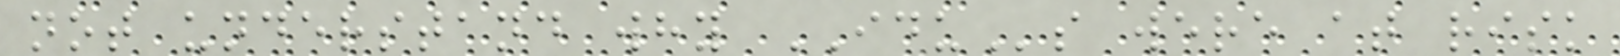not understand why IDUs were at risk
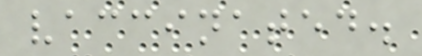vaccinated.
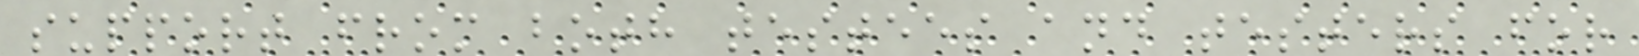support from both testees and testers for
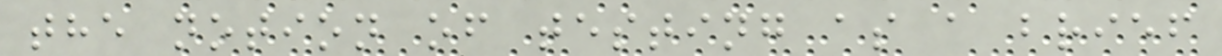the notion of testing as a brief
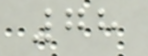78
